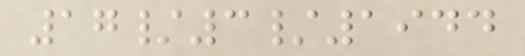17/3/1944
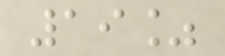19%
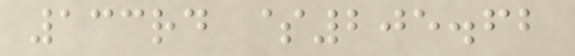133rd $205.62
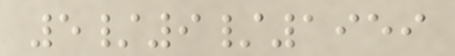5/9/1959
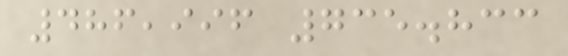486,996 735.833
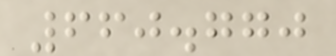660.770
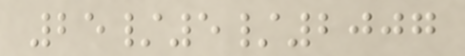25/5/2007
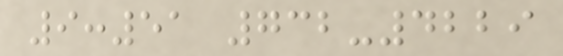9:51 732-4229
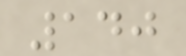140
